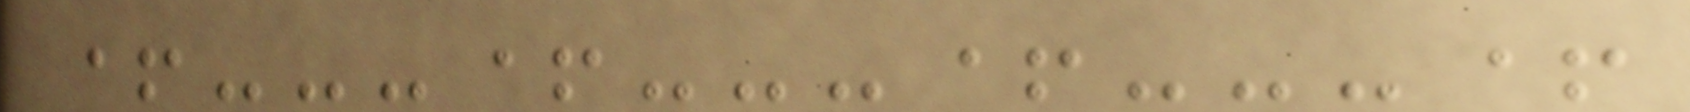+---+---+---+
